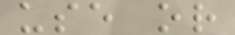use or
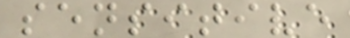sensitive
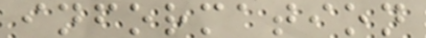information
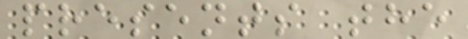presents the
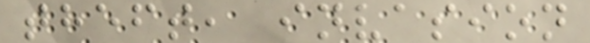theft, invasion
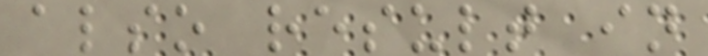also result in
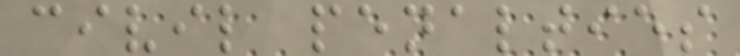civil penalties
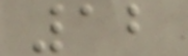12
